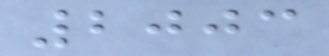2003
